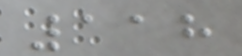118
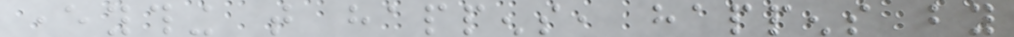everything that happens, happens by
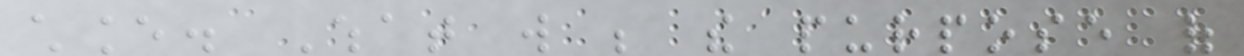chance. What will be the purpose of
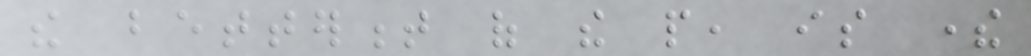the betterment of the people, is there
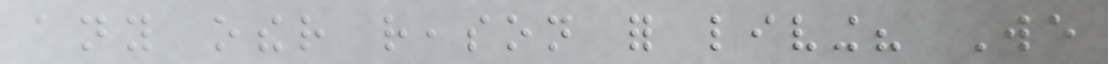any other reason for living? We
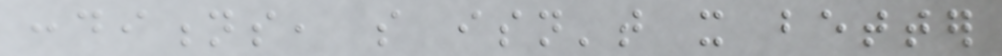conditions, so isn't it better
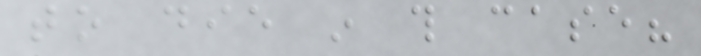to die in this case?
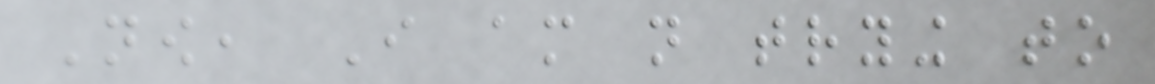Now, I am not trying to
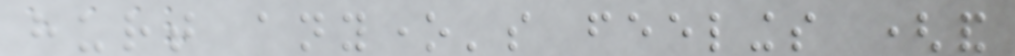hurt anyone's feelings (and
